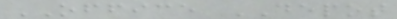OFFICE DEPOT
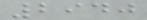2940
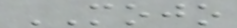MOJO
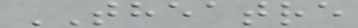THEATRE
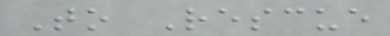To Rescue
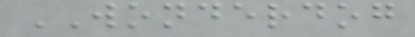WONDERDOG
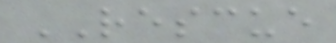RESCUE
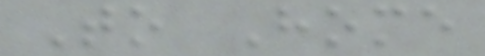To Home
